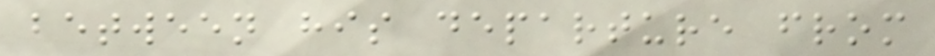between his departure from
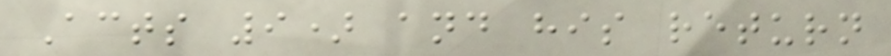Acts 9) and his return
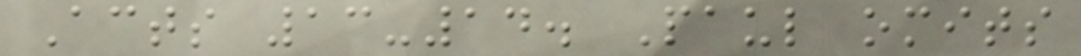Acts 13-14. Paul omits
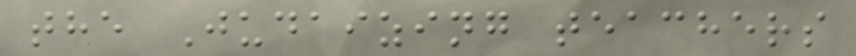the Judaizing teachers
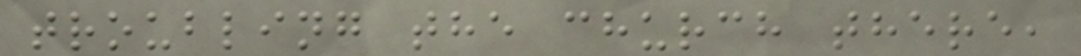troubling the church there,
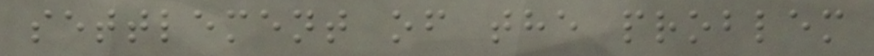settlement of the problem
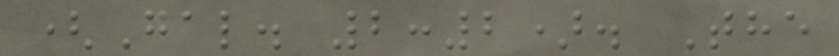(Gal. 2:2). The
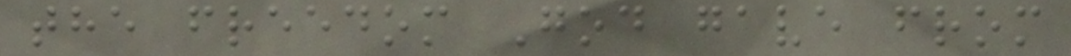the freedom God gave from
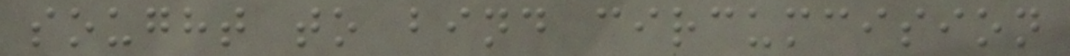sought to bind circumcision
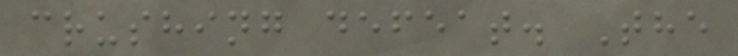crushing defeat. The
